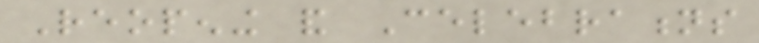Reopening and Celebrations
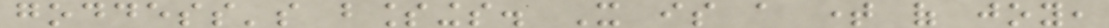goddess's blessings. It is a time of joy,
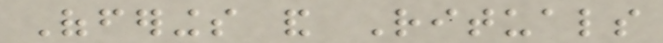Offerings and Rituals
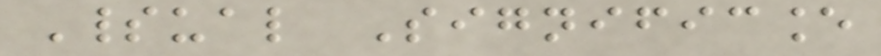Spiritual Significance
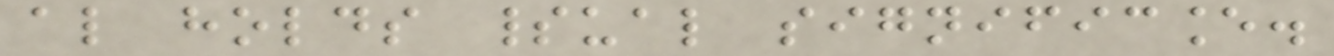also holds spiritual significance.
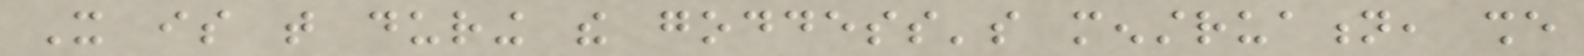It is that during the goddess's menstruation, she
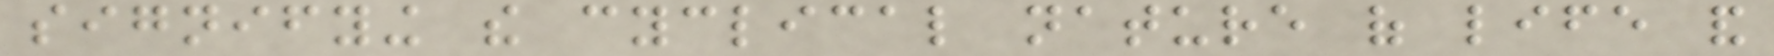signifying the cyclical nature of life and
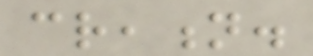creation.
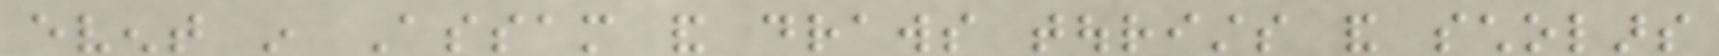event in Assam and draws tourists and scholars
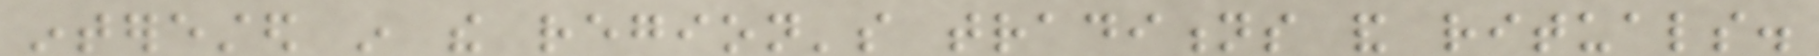interested in the region's traditions and rituals.
